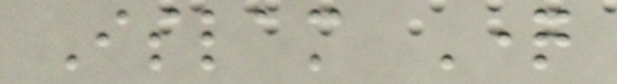Islam Question
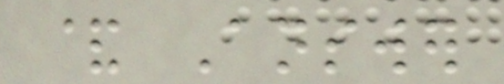& Answer
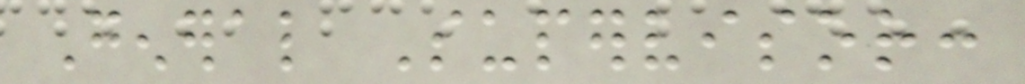General Supervisor:
